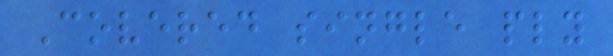Covered single ply
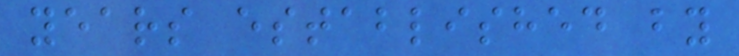years established by
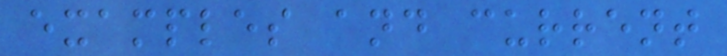examples and current
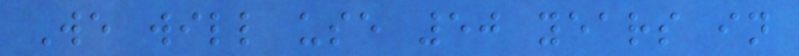We will use 50 years in
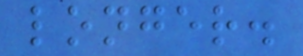longer.
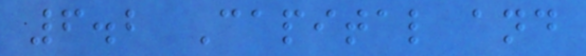6.2 Capital and
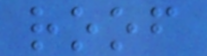roof
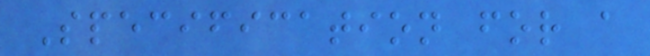Specification for a
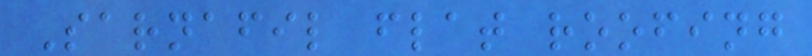Sarnafil flat roofing
